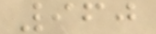960
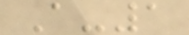A-1
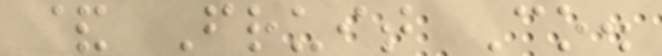& Fruit Co.
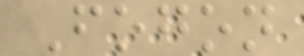Fogon
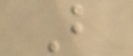B
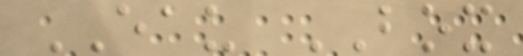EAU BOX
